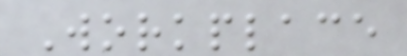Workplace
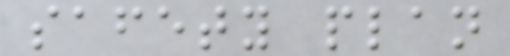safety plan
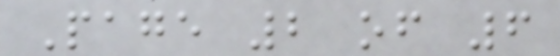Page 2 of 6
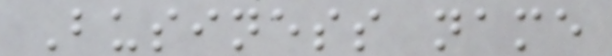Business name
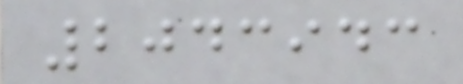2043943
